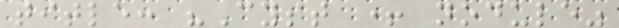title: "Cyst + nodule"
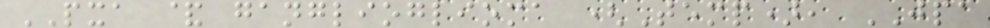PXA & ganglioglioma (Temp), JPA
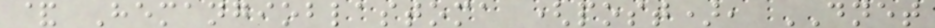& Hemangioblastoma (post), DNET
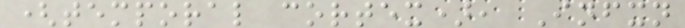(temporal cortex), Infxn
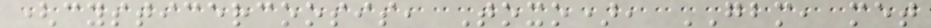(cysticercoosis, Toxo), GBM, met
